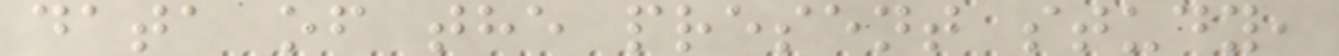data of the present study,
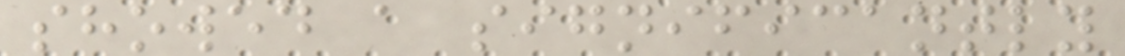showed a significantly
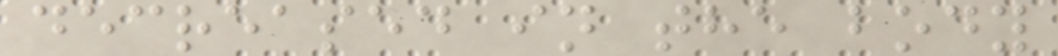decreased in the body
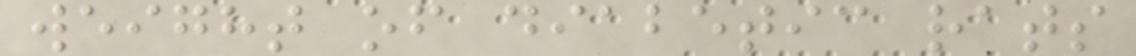weight of diabetic rats
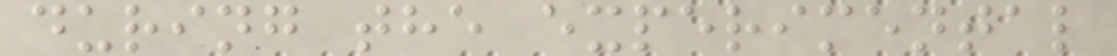during the experimental
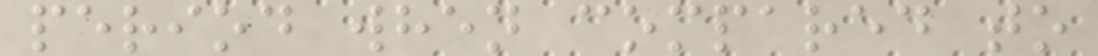period when compared to
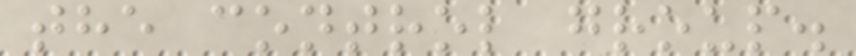the control group.
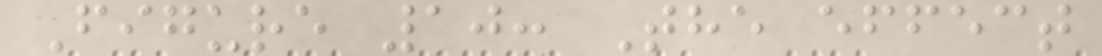Figure 10: The effect
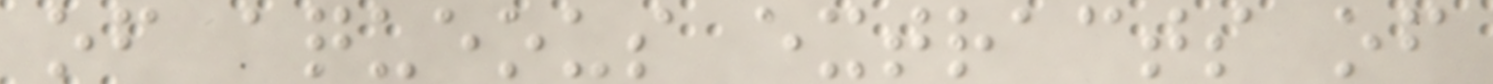of aqueous extracts of
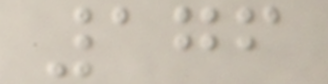176
